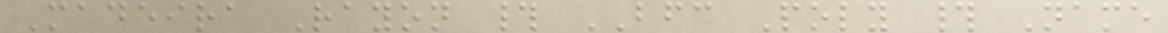Madeira Rayon # BFC Poly # Name
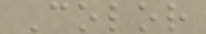Color
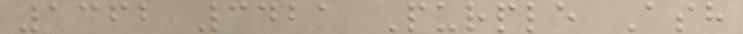1362 3421 Purple Ash
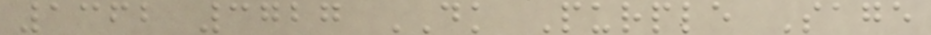1362 3727 DK Purple Sage
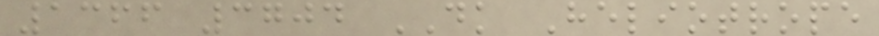1366 3704 DK Heliotrope
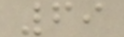69
